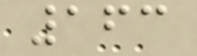163
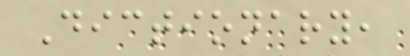Dictionary,
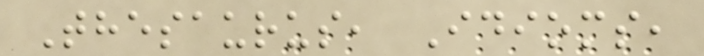Thesaurus, Idioms,
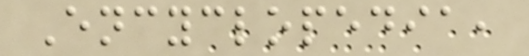Encyclopedia,
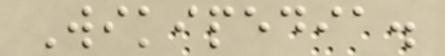Wikipedia.
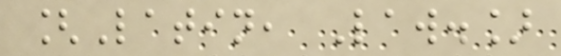[Latin, Law.]
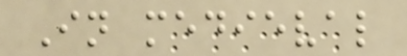In medieval
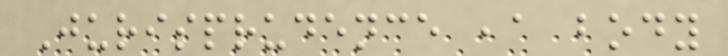Jurisprudence ,a body
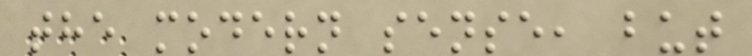the modern sense, but
